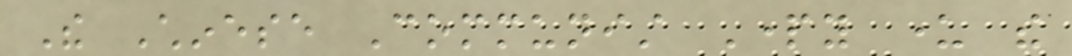The Chinese Communist Party under the
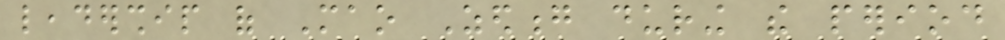leadership of Mao Zedong during the period
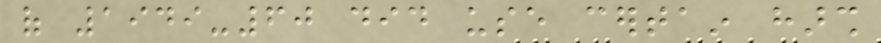of 1949-60 did use certain harsh
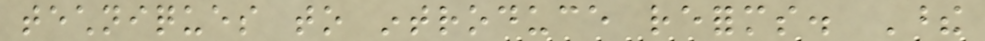techniques to introduce reforms. These
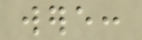were:
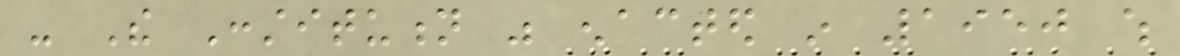- The Constitution was enacted in 1950 which
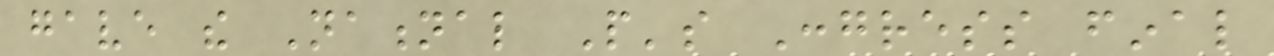gave the National People's Congress final
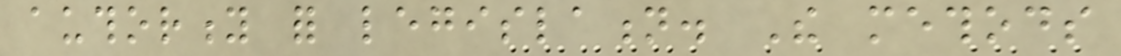authority for legislation. The methods
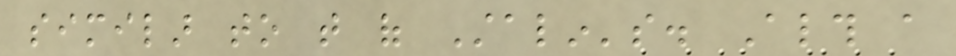similar to that of Stalin's. Although a
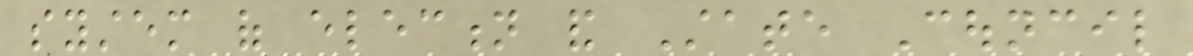system of election and State Council
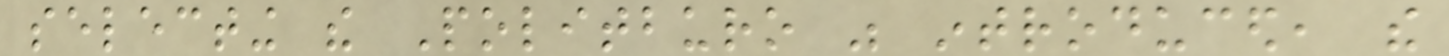selecting the Politburo was introduced, the
